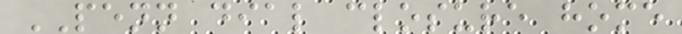PENN dial closure home
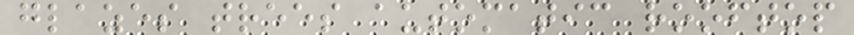glazes trees automatic rooftop
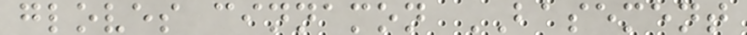gloves cinnamon BASEMENT
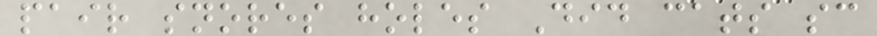pair snores holes Did cats sc
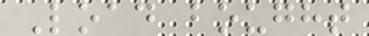Load bought
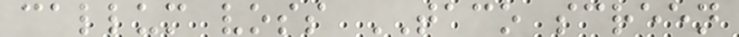callum voss TACO screen
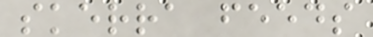skerra feeds
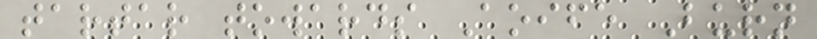tartar towards Aoife Burn
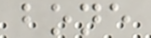bone
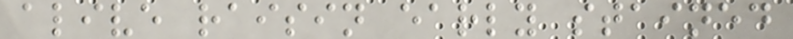alive raisin early stained
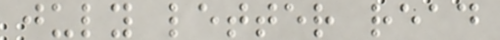july letter read
